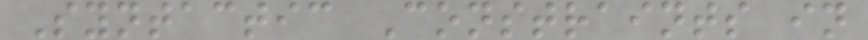Syntactic Constraints in
